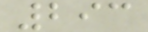293
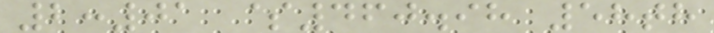2:01 $460.98 58th
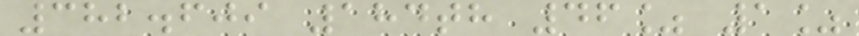382.609 184th 46% 1%
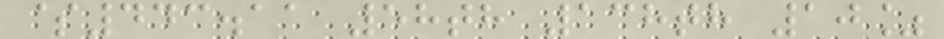$443.11 58th 138th 10%
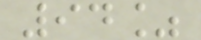94%
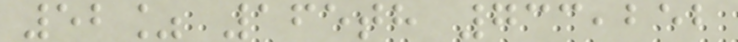52% 165th 733,252
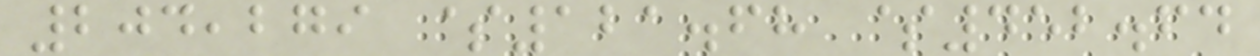204,279 $121.68 $452.64
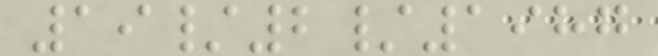19/2/1987
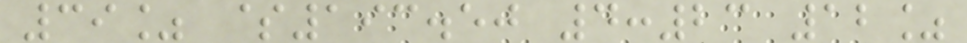39% $193.50 4:23 12%
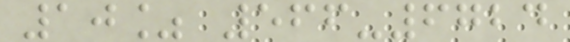10% 566-6724
